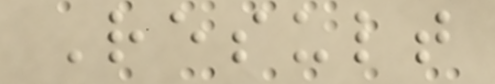Result
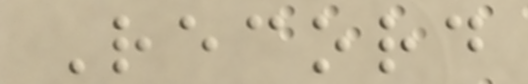Record
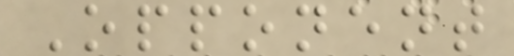Opponent
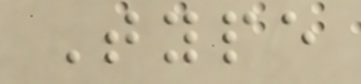Type
